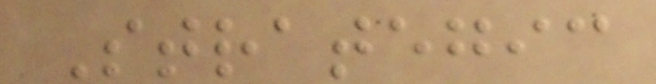Strategic
